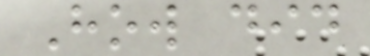How did
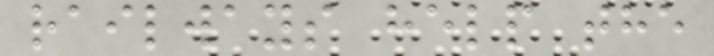railways help the
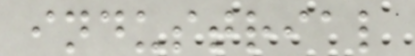industrial
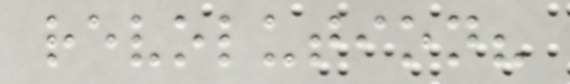revolution?
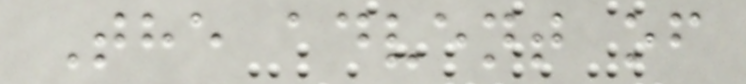The advent of
